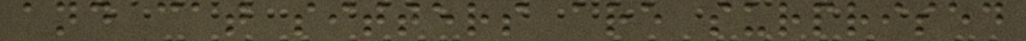and cat sitters are surprised
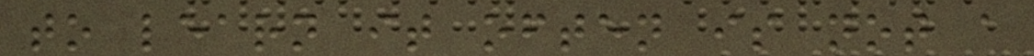to learn it often is not a
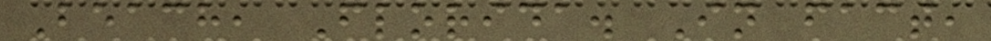Beach, Florida. In fact,
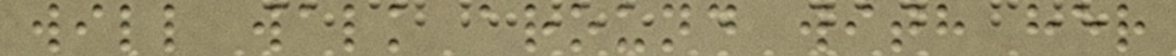will walk around with her
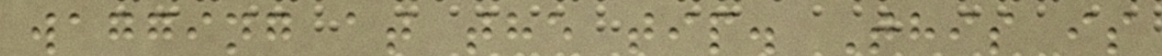wagging at the tip. This is
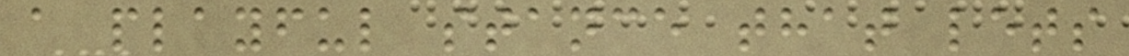a playful stance that lets
